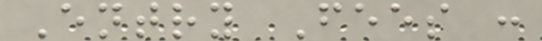Entry Fees :
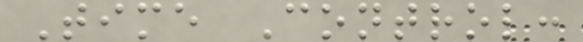Time Control:
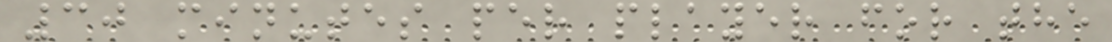30 minutes per player for the
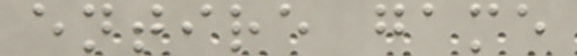entire game
